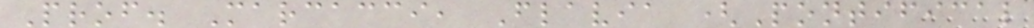Prof. Marcacci, Flavia (Pontifical
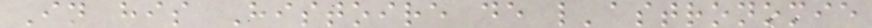In his Histoire de l'astronomie
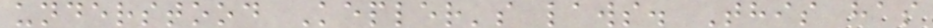understood Kepler's laws. This has
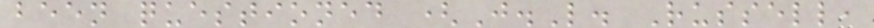been questioned (J.L. Russell,
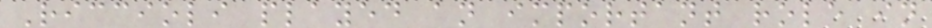Riccioli played an important role in
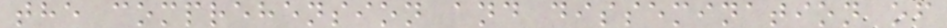the comprehension and dissemination of
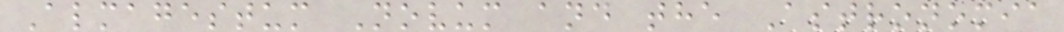Almagestum Novum and the Astronomia
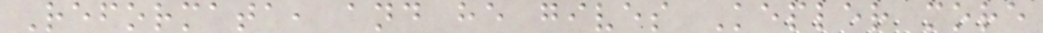Reformata, and he gives Kepler more
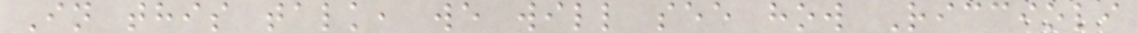In this talk, we will see how Riccioli
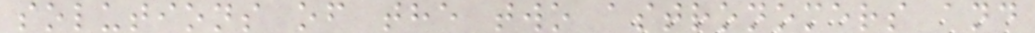solutions of the two astronomers and
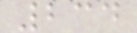234
